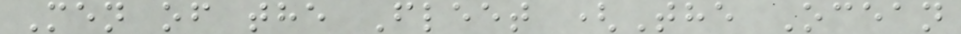Men of the Fleet (The Ocean
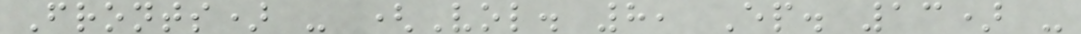Fronts) - (Vol. 8, Ep. 13) -
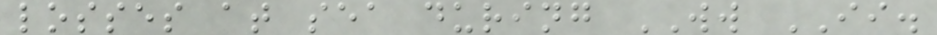losses at sea during WW II.
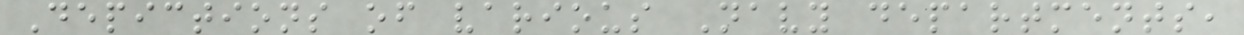Depictions of various Navy departments,
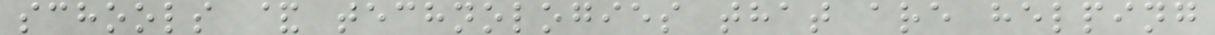schools & technologies that are helping
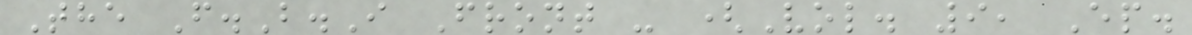The F.B.I Front - (Vol. 9, Ep.
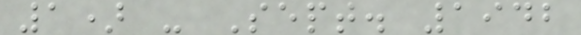1) - Sept. 1942
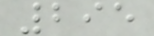295
